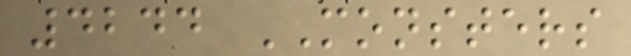4244 MONSTERS
